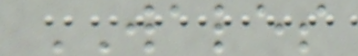WALES
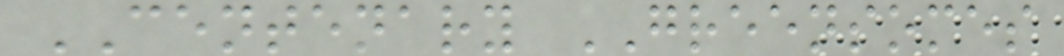CENTENARY GREENSOMES
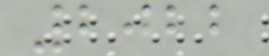2022
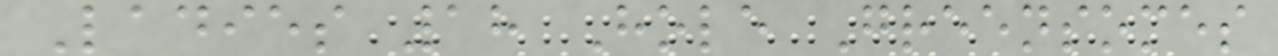Ladies 18 Hole Greensomes
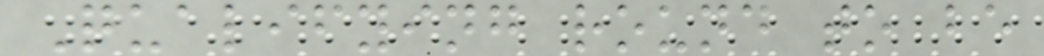Qualifying round to be
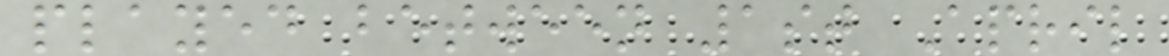played between 1st April
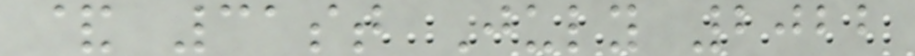& 31st July 2022
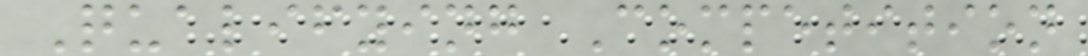Qualifying Competition
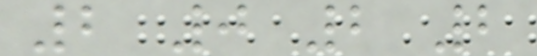2 0 2 2
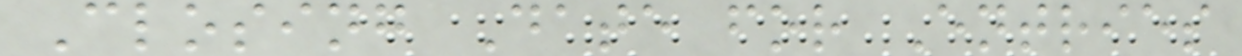Closing Date for Entries
